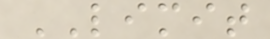LIMIT
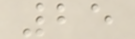25
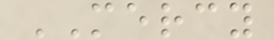MERCY
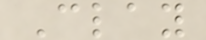Clay
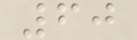60
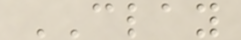CLAY
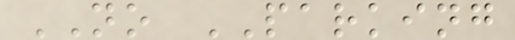NO PARKING
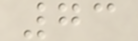73
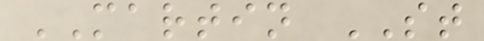MARTIN ST
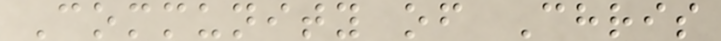Community of Chris
